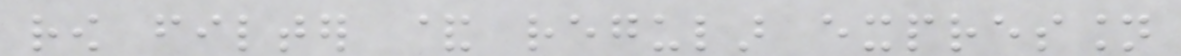row filter & regular expression
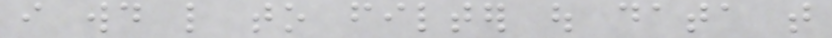i would like to filter out data that
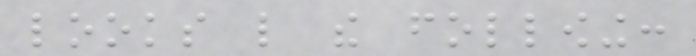looks like the following:
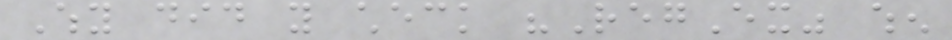Why did you check "RegEx" when
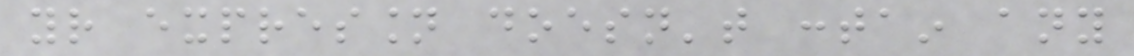your expression doesn't contain any
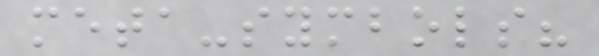meta-symbols?
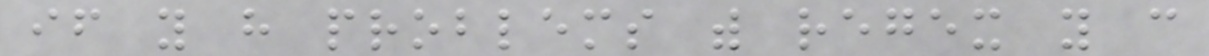if you have problems with regex you can
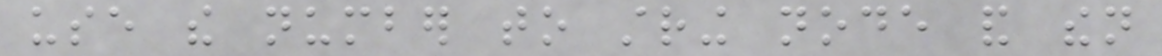use the number to string node and then
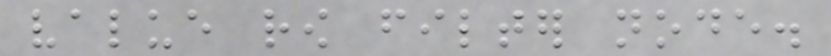value row filter node.
